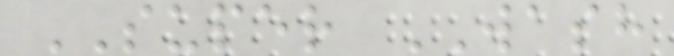SUPER WASH
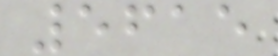5615
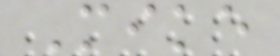Mike
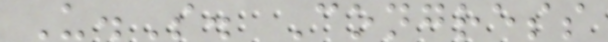U.S. Congress
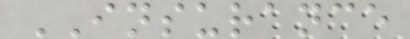INSURANCE
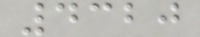4320
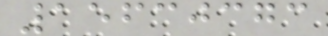15630373
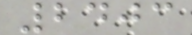2403
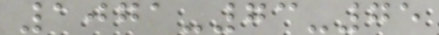1071-73-75
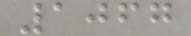1067
